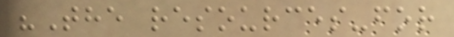"The resources-for
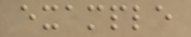example
